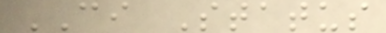CI Status
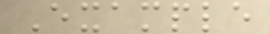Example
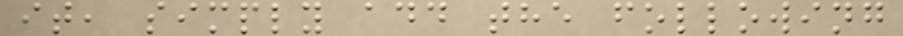it, simply add the following
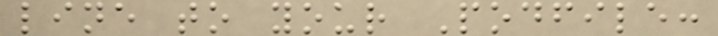line to your Podfile:
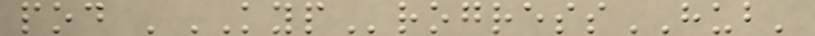pod 'KYProgressHUB'
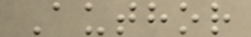Author
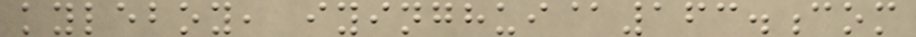kyleboy, iyinghui@163.com
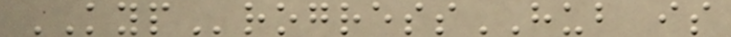KYProgressHUB is
